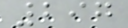297
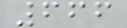666
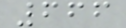666
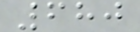680
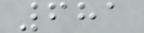681
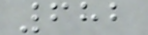682
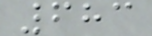683
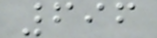696
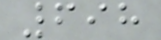698
